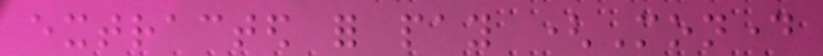extracted for pay (Monday
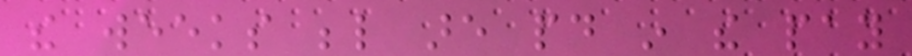the weeks below are paid in the pay
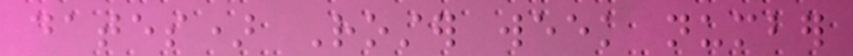dates) Roster week number
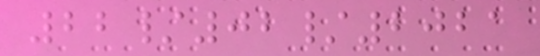22/02/2021
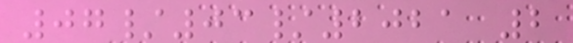07/03/2021 2
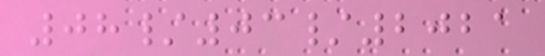08/03/2021
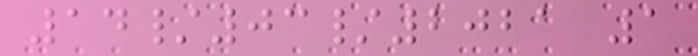14/03/2021 1
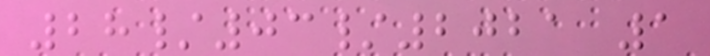28/03/2021 1
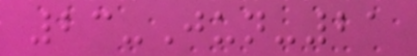23-Jun-21
